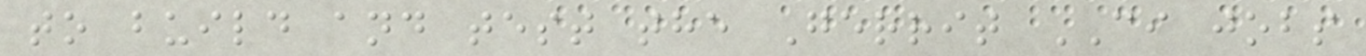to build and test the Gerrit CI jobs
